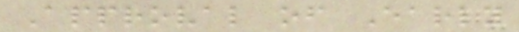Approval of Early
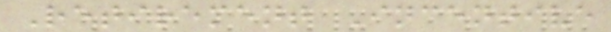Retirement Incentive
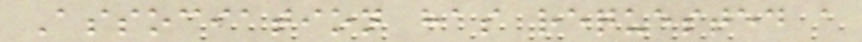Association has requested a
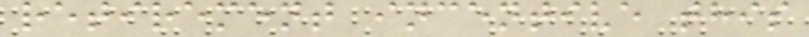retirement incentive this
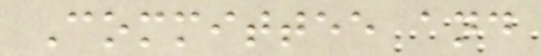Committee and
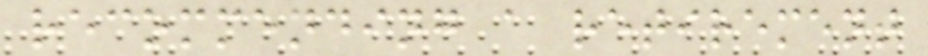recommending a retirement
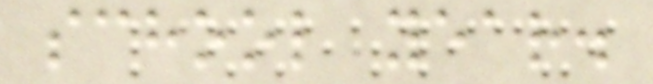school year.
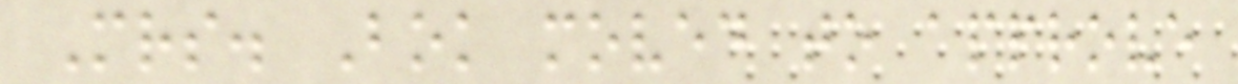Mrs. Bok moved to approve
